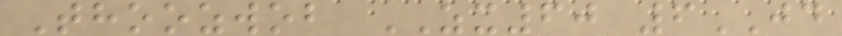Thoozwob ZX60 6JD
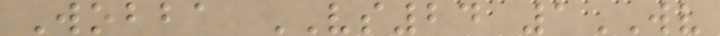Wobba VS24 1WV
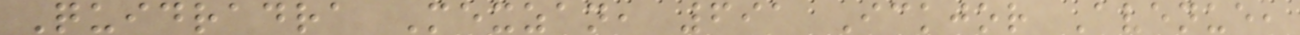Quidradra Mexzan, 691 Ickjor Avenue,
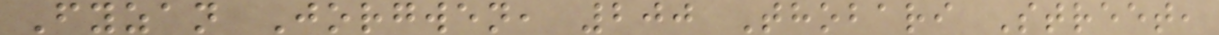Fyzan Jorgwen, 200 Thobari Street,
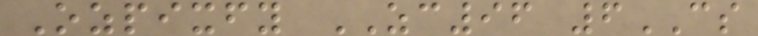Ozpixfy ZC96 6CS
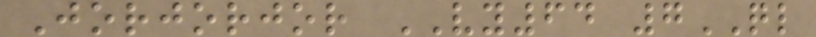Jorjorjor VY64 7QL
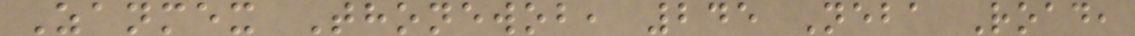Zanmex Thonewob, 245 Neba Road,
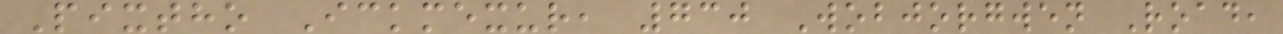Pixtho Ickmexur, 730 Wobjorgwen Road,
